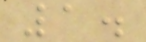1.
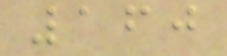160
